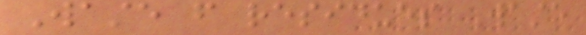Waste from residues Waste
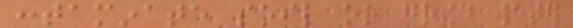contaminate soil or ground water
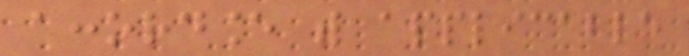accordance with applicable
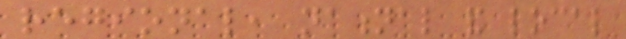regional, national and local
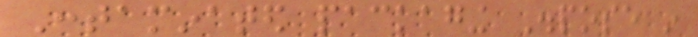Contaminated packaging Dispose in
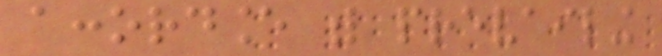accordance with prevailing
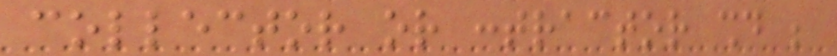collector or contractor should be
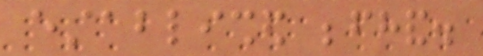established beforehand.
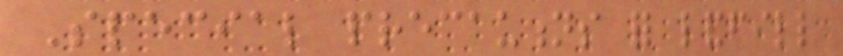Special precautions for landfill
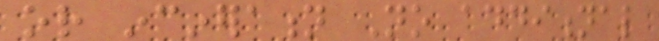or incineration No additional
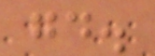good.
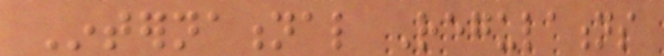International Regulations
